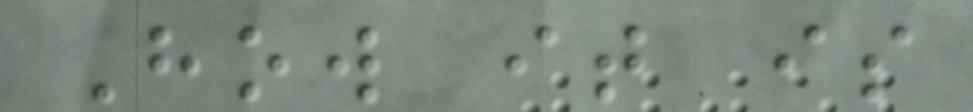How it is
